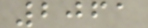2061
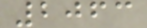2063
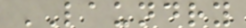LAUNDRY
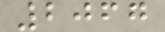2067
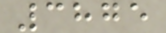3875
